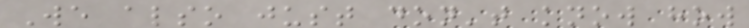We also just don't know how
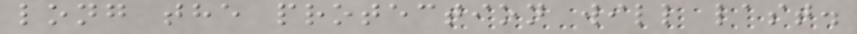long the protection will last.
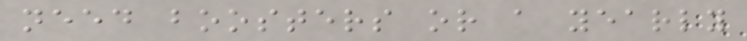need boosters or a yearly
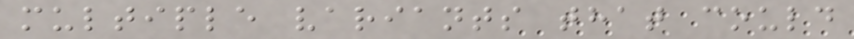multiple variants that could
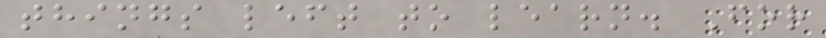things left to learn. For
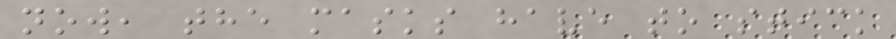now, the masks have to stick
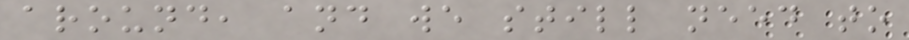around, and we still need to
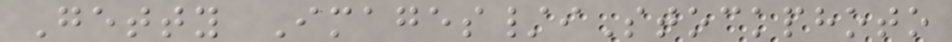Getty Images/iStockphoto
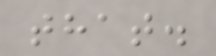that.
